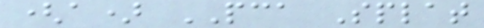(a) PCA Splat
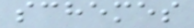schemes
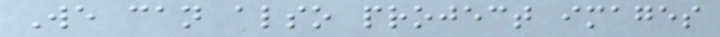We can also project images
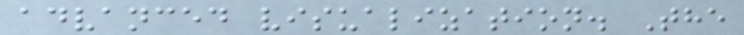advanced visualization. The
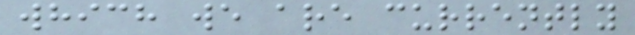which we are currently
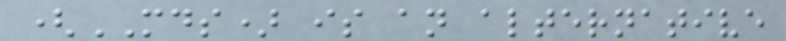(MDS) is an alternative
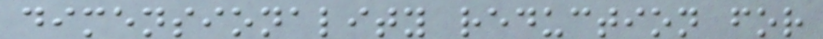dimensionality reduction for
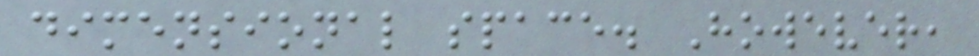dimensional space. However,
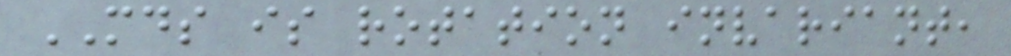MDS is rotation invariant,
